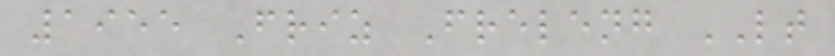1955 Friz Freleng LT
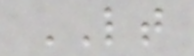LT
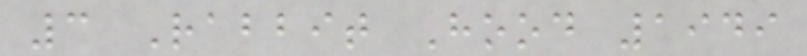3 Rabbit Hood 1949
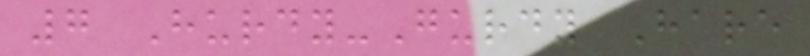7 Hurdy-Gurdy Hare
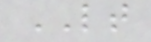LT
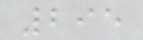295
